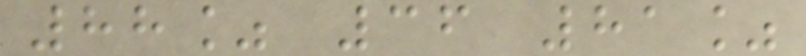88% 36 81%
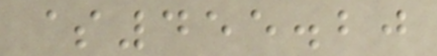$455.20
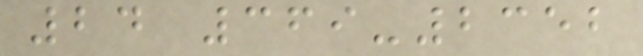24 369-2352
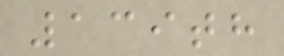139th
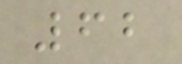62
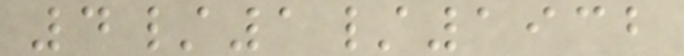4/1/1932
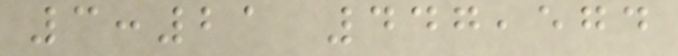3:21 447,574
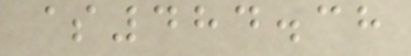$484.38
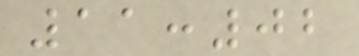11:02
